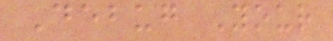Debug Your
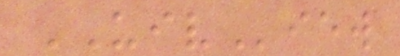UIView
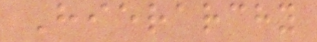Hierarchy
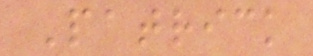Patrick
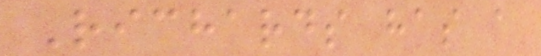Richards has a
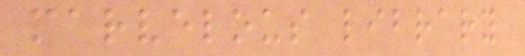marvelous library
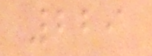229
